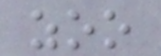zoo
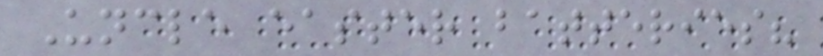Uncle easter batteries?
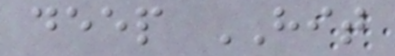deep HIT
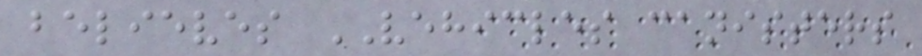believes VEHICLES canisters
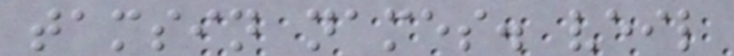tamsin names. veil
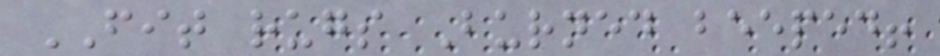FIT rugs Burned beeped!
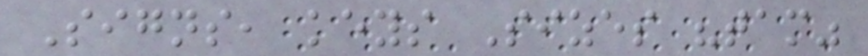Signs, keys Sizes "tam"
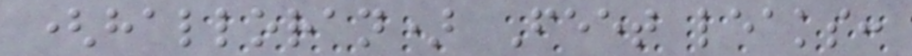(halloran) Feet leaks:
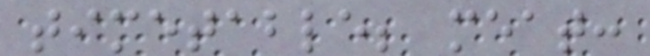timetable; meat:
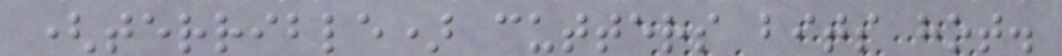(terrible) cutters bits hot.
